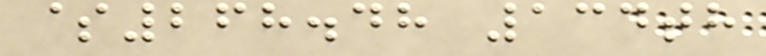$268.48 134th
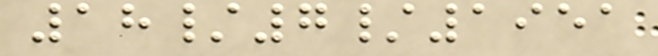18/7/1951
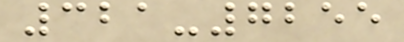321-7255
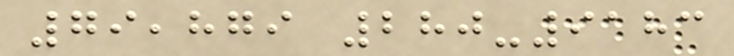79,879 280-9183
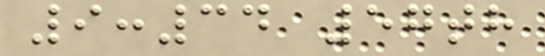9:34 57th
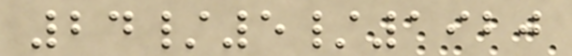24/5/1920
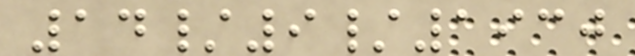14/9/1930
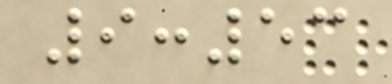9:53
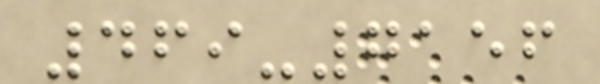469-7156
